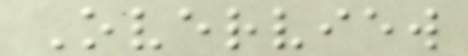Overview
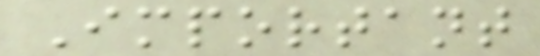Important
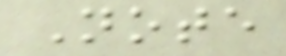Note
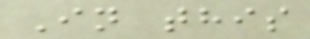In this
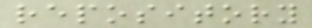repository
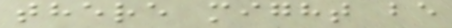there might be
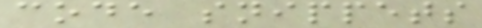code snippets
